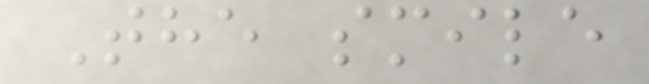The smile
